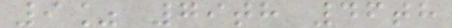9% 79th 46th
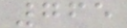765
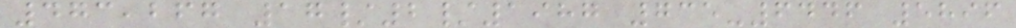473,267 17/2/1987 735-6446 5896
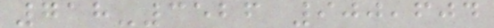718-3526 900,604
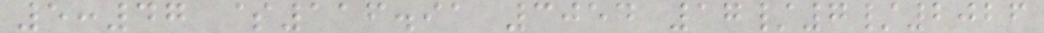5:47 $116.91 3054 17/7/2026
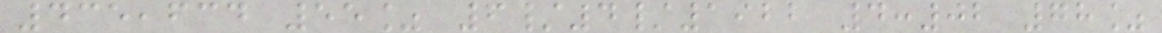435,634 55% 6/4/1922 4:02 78%
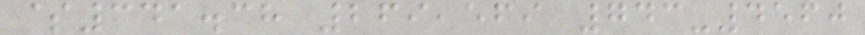$341.38 269,569 743-4560
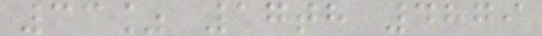33% 17th 4879
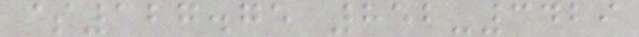$127.75 852-3429
